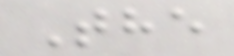The
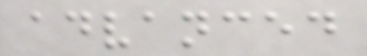advanced
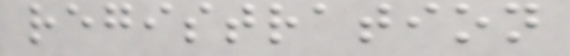registration
